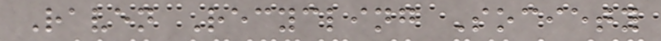Raven Recycling Society
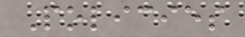Policies
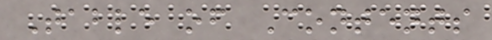Table of Contents
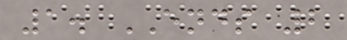1. ENDS 2
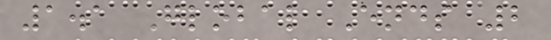1.1 Global Ends 2
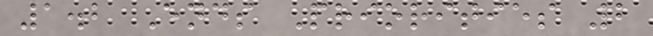1.2 Ends Priorities 2
